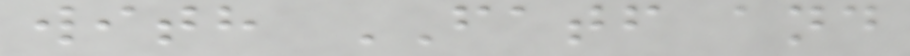with FATF and
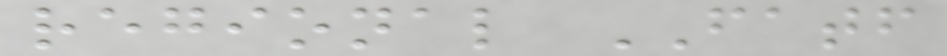regional FATF
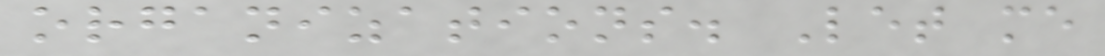organizations. Let me
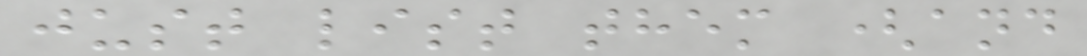just list them (and
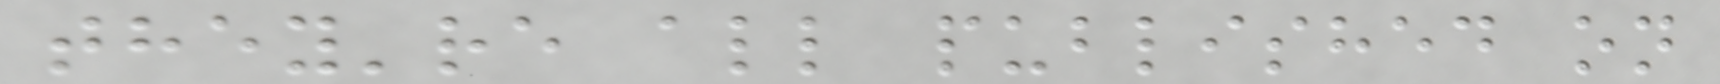they're all published on
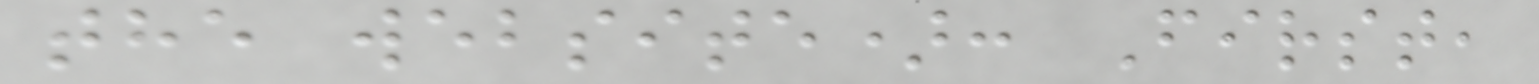the website): First,
